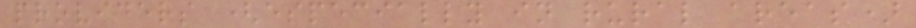providers (especially in rural areas)
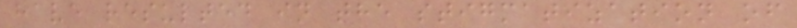have resulted in the stigmatization of
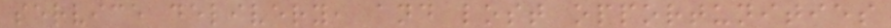service delivery, and lost opportunities
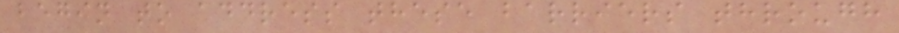begin to address these barriers through
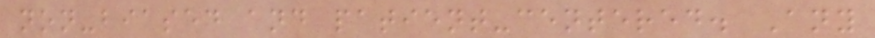non-biased and patient-centered. Any
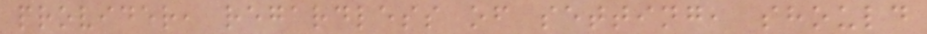provider, regardless of setting, should
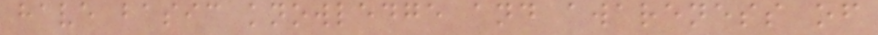have basic knowledge and awareness of
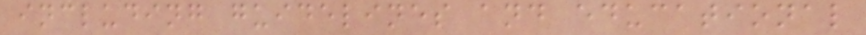including guidelines and educational
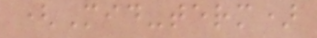(Mid-term)
